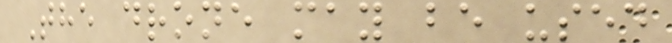The drone may be used
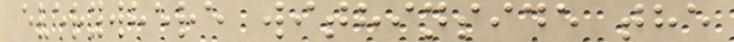everywhere withinside the
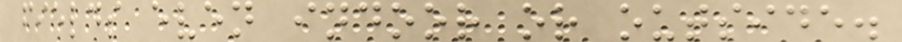fields even indoor or outside.
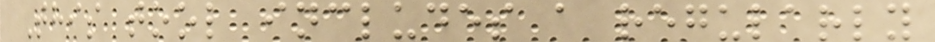This tool includes a regularly
